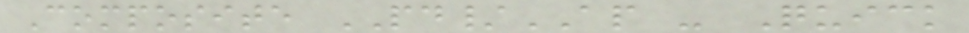Composite PD/AP - Quick
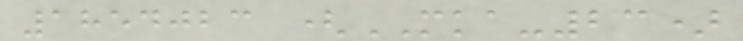1854023 (MKA-23)
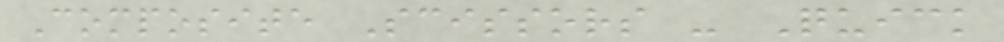Composite Scissors - Quick
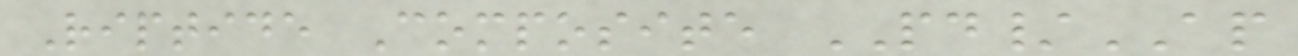Riptide Composite PD/AP
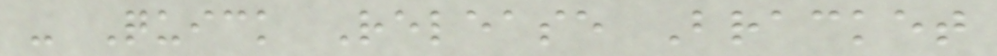- Quick Release Bracket
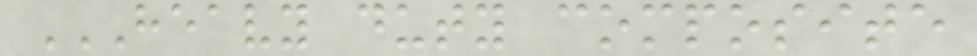HEAVY DUTY COMPOSITE
